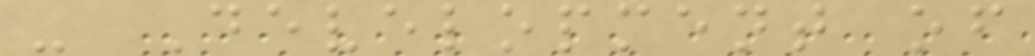- Development of
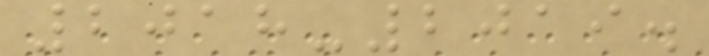2018-2019.
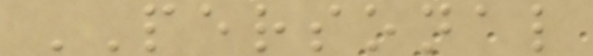PERSONAL
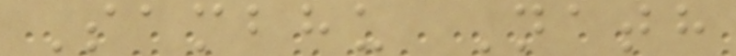Sambhu Nath
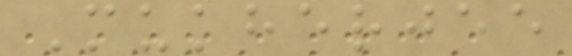Mukherjee
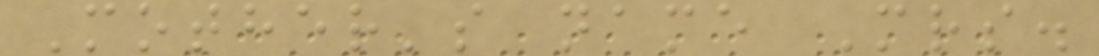Mother's name Mrs.
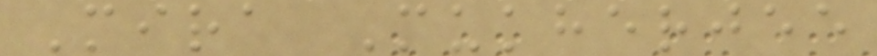Mira Mukherjee
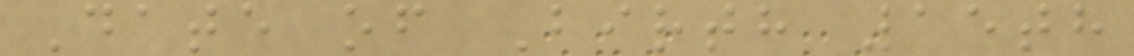Date of Birth 15th
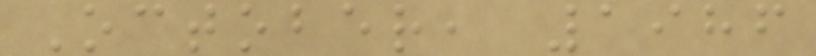October, 1986
